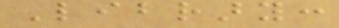Library:
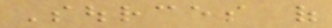Sources of
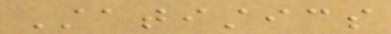Statistics
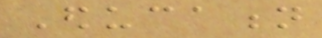Education
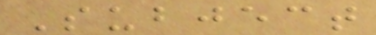Subject
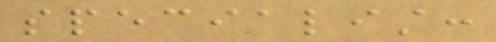specialist:
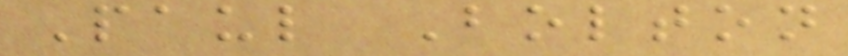Paul Bolton
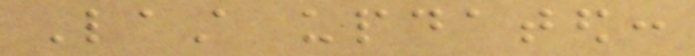Last updated:
